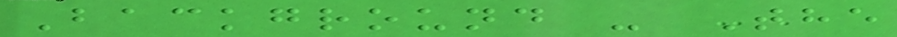Background - The
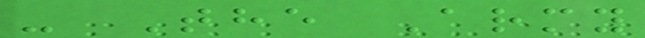- The Army
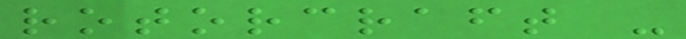rotorcraft -
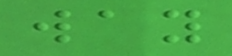way
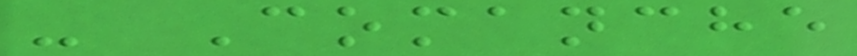- Comanche
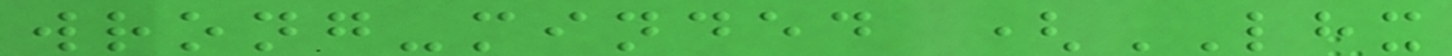wrong-minded (LHX
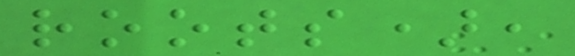roots),
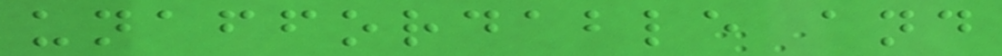unaffordable and
